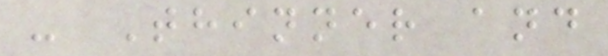- Thinner and
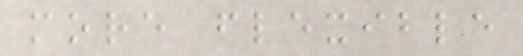more flexible
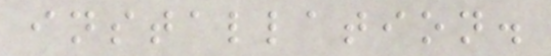installation.
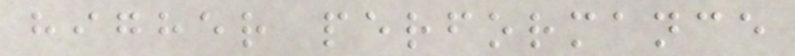higher performance
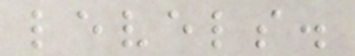levels.
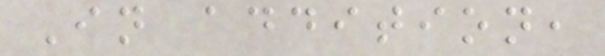In addition,
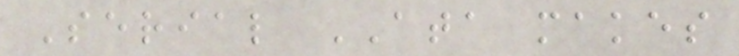Serial ATA makes
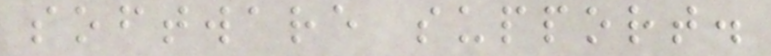software support.
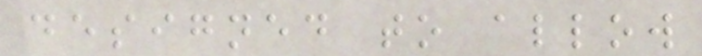designed to allow
